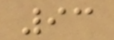93
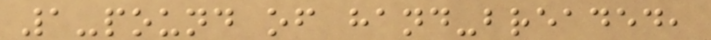1-pound of hand-breaded,
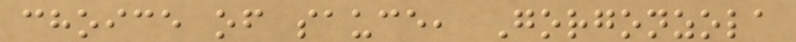choice of sauce, Gorgonzola
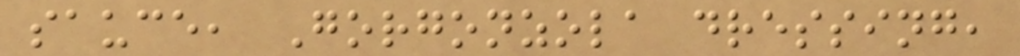sauce, Gorgonzola dressing,
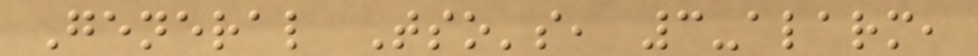General Tso's, 3-alarm,
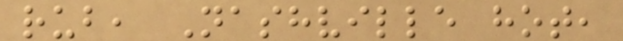rub, Nashville hot,
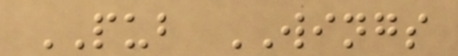PUB WINGS
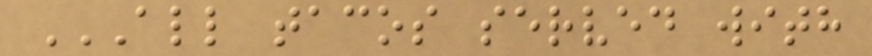ALL TACOS SERVED WITH
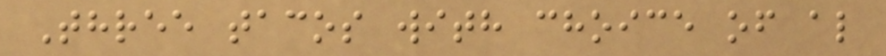Three tacos with choice of al
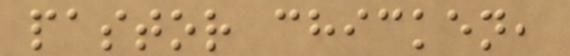pastor chicken,
